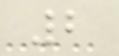2
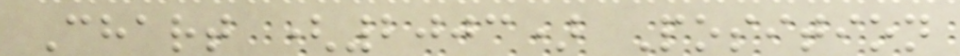Chart (2003) Position
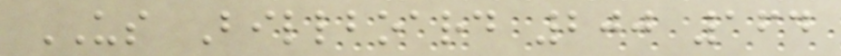US Billboard 200 164
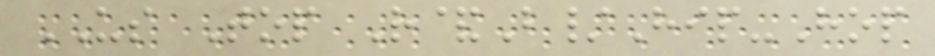US Top R&B/Hip-Hop
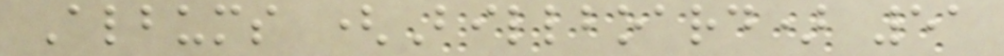Albums (Billboard) 51
